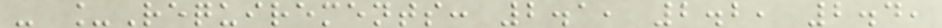- _Requirements: 2.1, 2.2, 2.4,
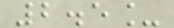2.5_
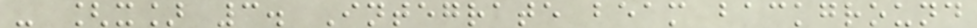- [x] 3. Integrate beam background
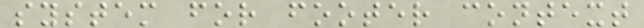system for footer context
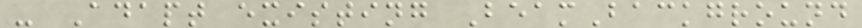- Adapt existing BeamBackground
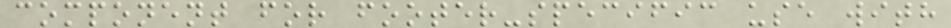component for footer-specific use with
